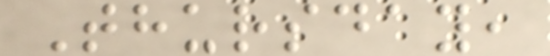Thursday,
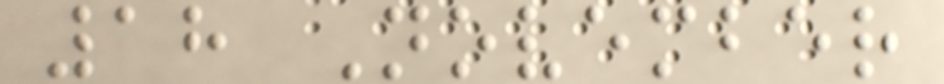18 November
